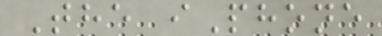The iPhone
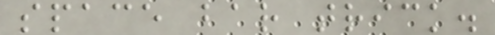space bar trick.
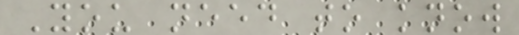You need to know
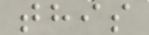this
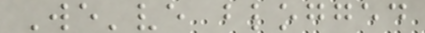We've blogged
